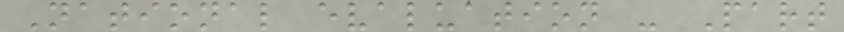National evaluation - Part
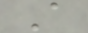A
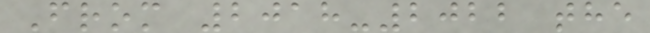From 2018-2022 the
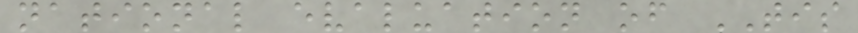national evaluation of TIS
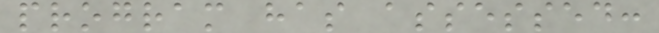program has assessed:
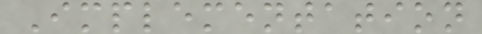Implementation
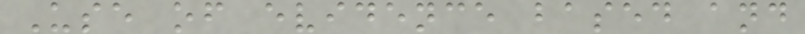Use of evidence based and
